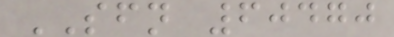SFN 60470
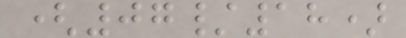(07/18)
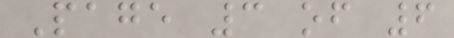Page 3 of 6
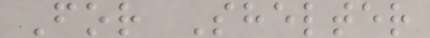For Shelter
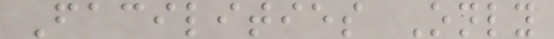Facilities Only
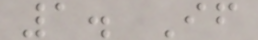1. If
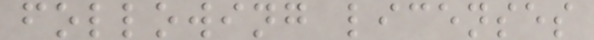following licenses
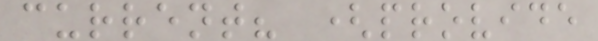current? (provide
